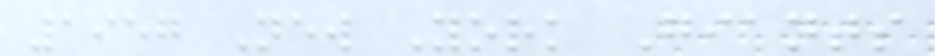1957 New York Giants
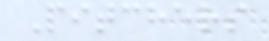Pitchers
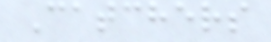Catchers
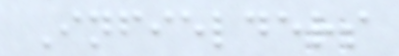Infielders
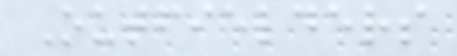Outfielders
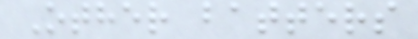Other batters
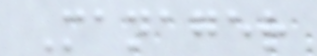Manager
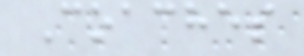Coaches
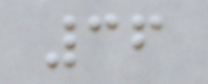36
